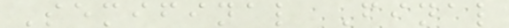Semifinal Final
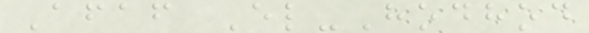Afaf El-Hodhod
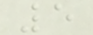5
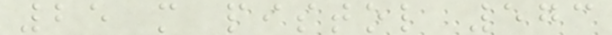25 m pistol 573
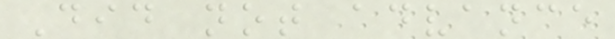Did not advance
